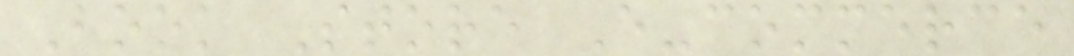Book Store E-commerce
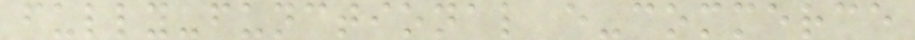fully-functional e-commerce
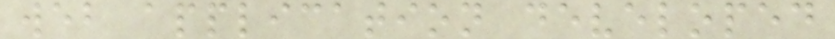web application developed
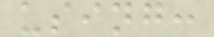using:
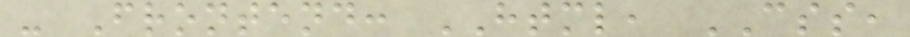- Frontend: HTML, CSS,
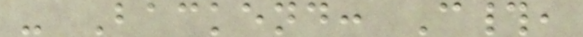- Backend: C#,
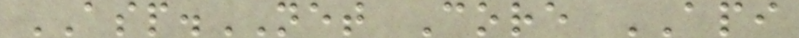ASP.NET Core API
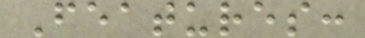Features:
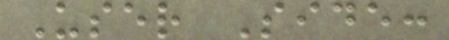User Side:
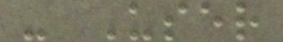- User
